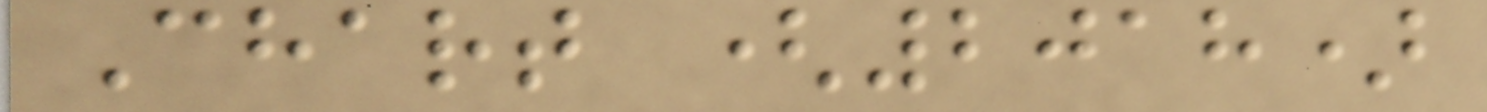Chart (2018)
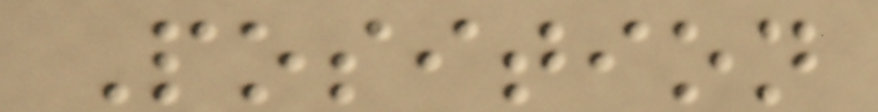Position
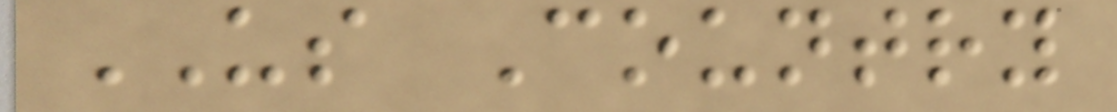US Country
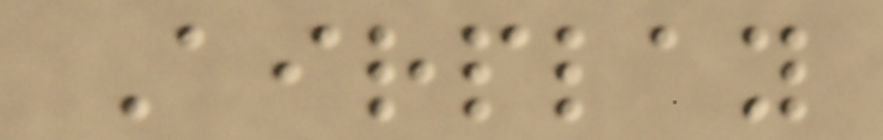Airplay
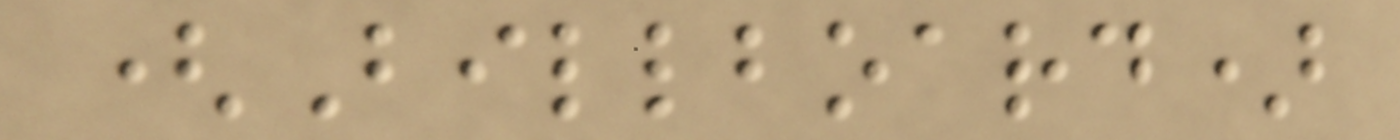(Billboard)
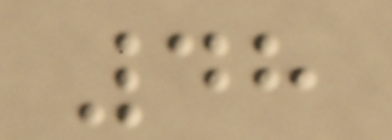48
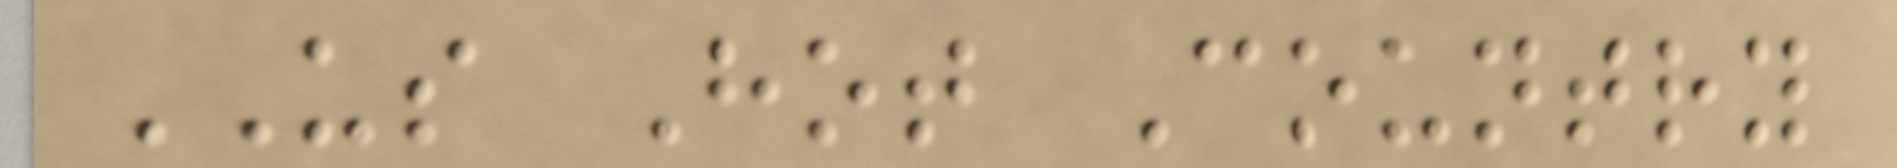US Hot Country
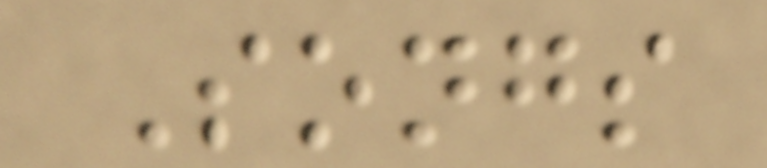Songs
